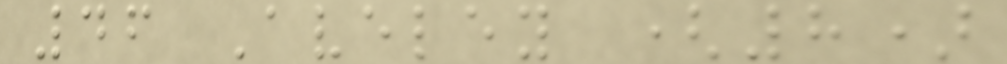46 Aveley (8)
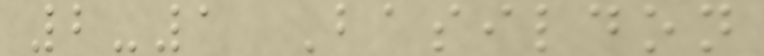2-1 Basildon
